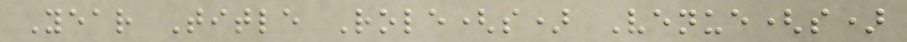Year Title Role(s) Venue(s)
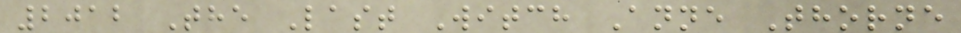2012 The Last Witch Anne Thorne
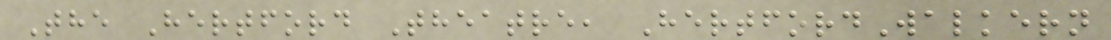The Hertford Theatre, HertfordWalkern
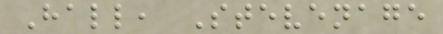Hall, Stevenage
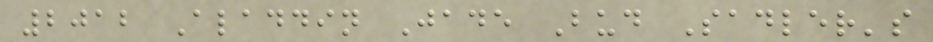2012 Aladdin Jade Bud Sadler's
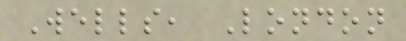Wells, London
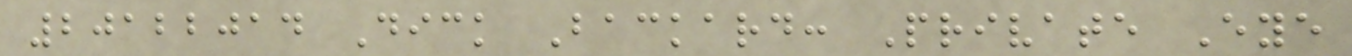20122014 Dick Backard: Private Eye
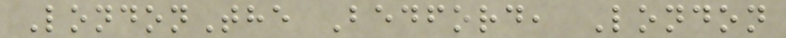LondonThe Bedford, London
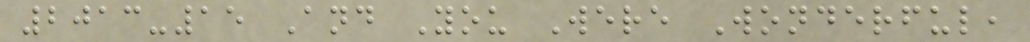2013-15 And You Were Wonderful,
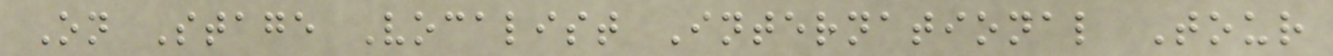On Stage Vocalist International Tour
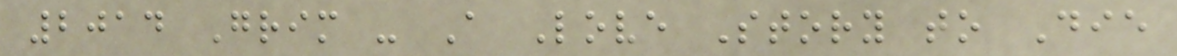2014 Grim - A Love Story to Die
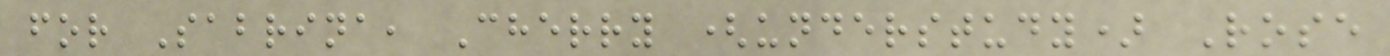for Sabrina, Cherry (understudy) Rose
